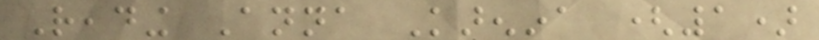Reading Anna Karenina (1)
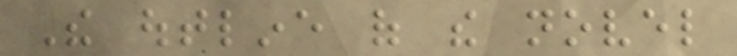The outline of the novel
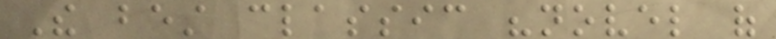The best classic "novel of
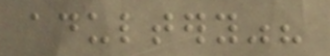adultery"?
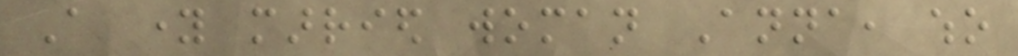A young married woman Anna, who
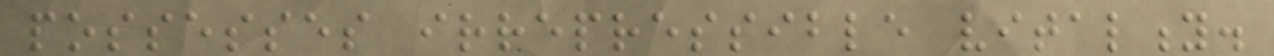possesses irrepressible vitality.
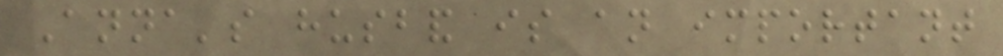Anna's husband is an important
